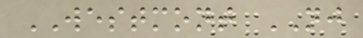WESTMONT NJ
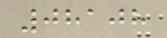08108
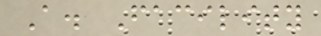A. Facility
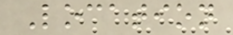Location
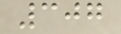307
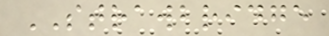STRAWBRIDGE
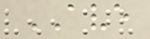AVE
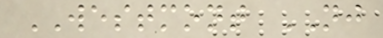WESTMONT NJ
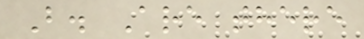B. Are there
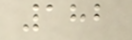182
